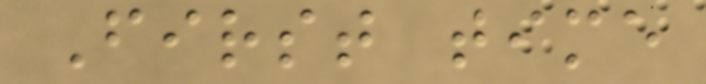First time
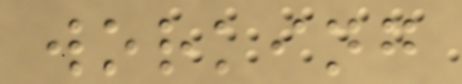working
